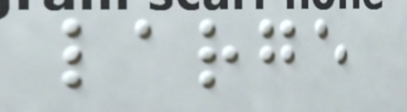large
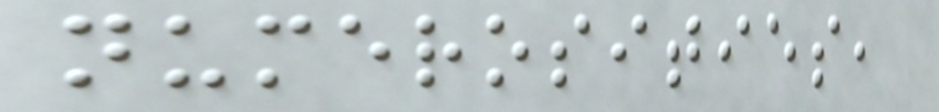numerosities,
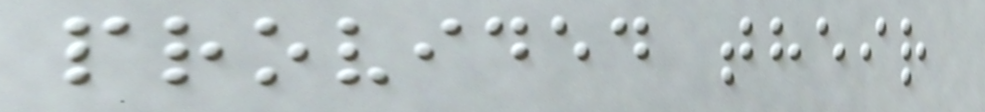provided their
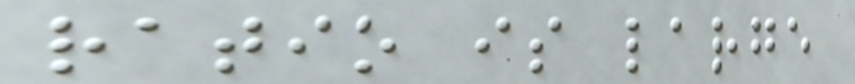ratio is large
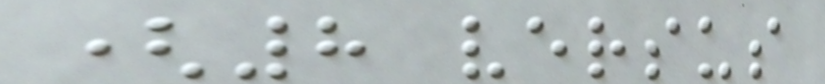(8 versus
